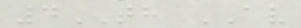4TH AV
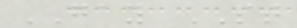GAY ST
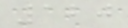120
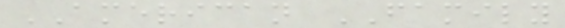AMERICAN FAMILY
